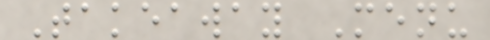Takeaway Menu
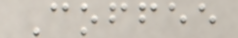Coffee
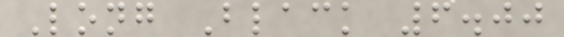Long Black 6.00
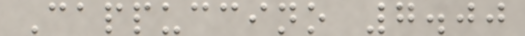Cappuccino 7.00
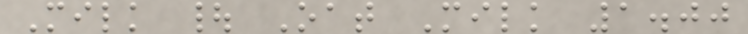Milk | Oat Milk 1.00
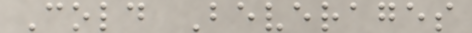Cold Beverages
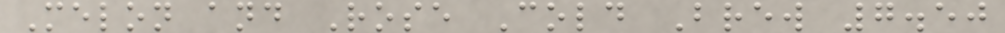Melon and Rose Cold Brew 7.50
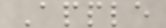Apple
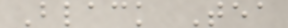Black Tea
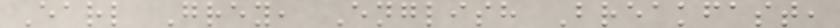Earl Grey, English Breakfast,
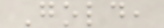Gold,
